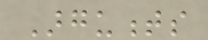Arguments
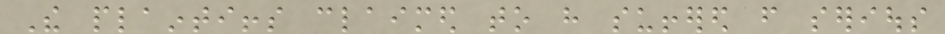The plaintiffs claimed to have suffered from serious
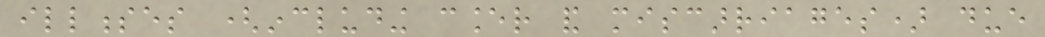illnesses (including cancer and miscarriages) due
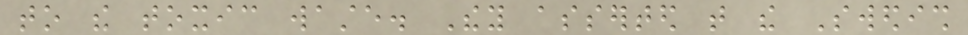to the toxic waste. They asserted that the Swedish
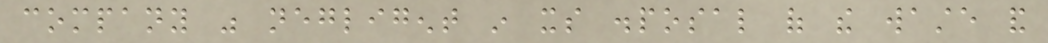company was negligent in its disposal of the waste and
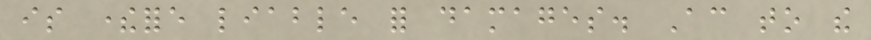is therefore liable for damages. According to the
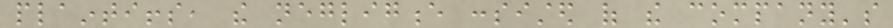plaintiffs, the negligence consisted of the company's
